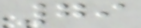79
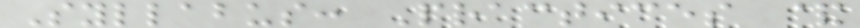Syllabus: Practices &
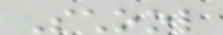School
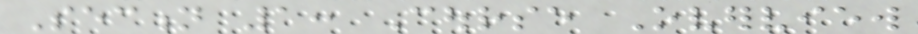Section 1: Course Overview
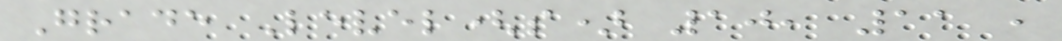Grade Level(s) 10, 11 ,
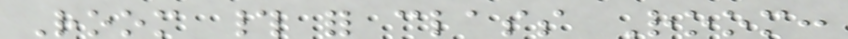Room # for class Room:
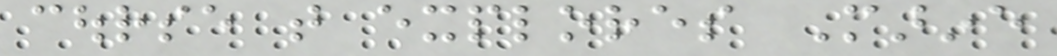course that explores Marine
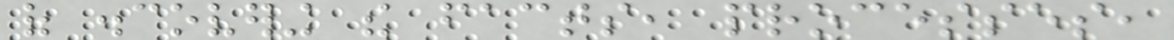of discovering the facts, processes,
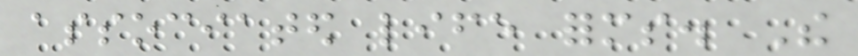associated life forms. The
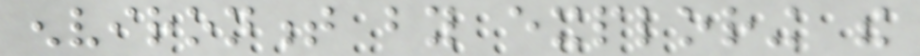environment by exploring the
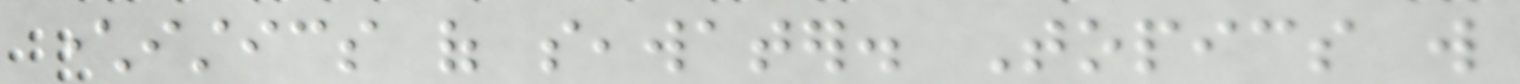characteristics of seawater. Topics will
